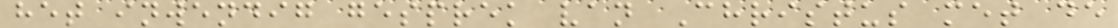het inwendig gesprek van Christus met de
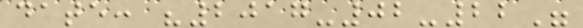date: "2017-02-22"
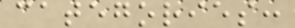categories:
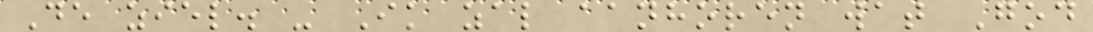De ziel. - Ik zal aanhoren wat God
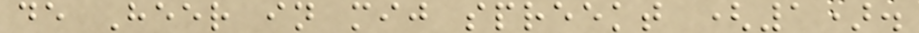de Heer in mij spreekt (1).
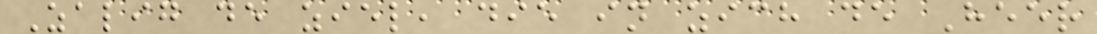Zalig de ziel, die in zich de Heer
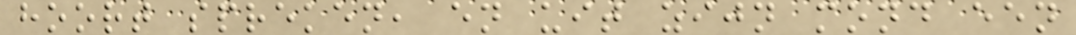hoort spreken, en uit zijn mond een
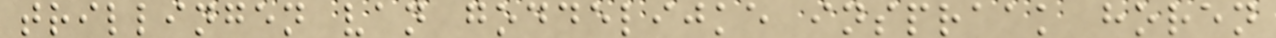trillingen van goddelijke inspraak horen
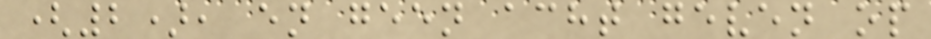(2), en geen acht geven op
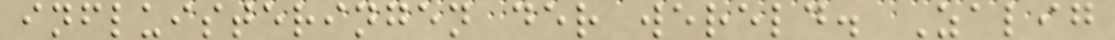influisteringen der wereld. Zalig
